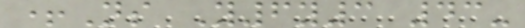+Ns Y6y3 43-
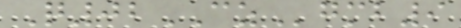Q02CZgmb9
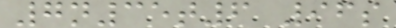7n35t6 96s
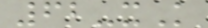62-xK
